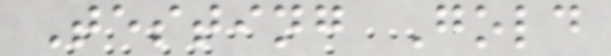Testing Gold
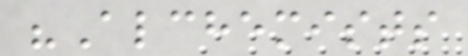"Alchemists
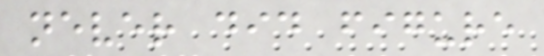never did figure
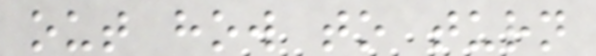out how to turn
